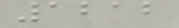1212
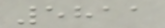5811
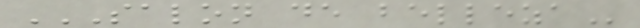SALON DE BELLEZA
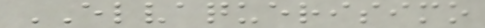ELVAQUERISIMO
